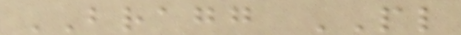BRAGG PL
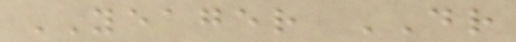YEAGER DR
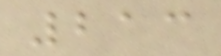213
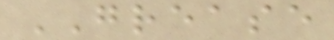GREASE
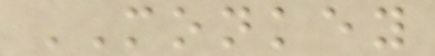MONKEY
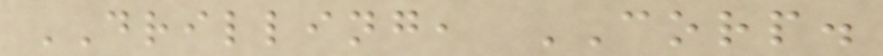DRILLING, CORP.
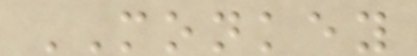MONKEY
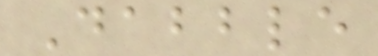Dabble
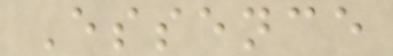Essence
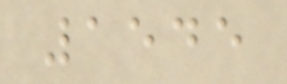1545
